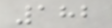182
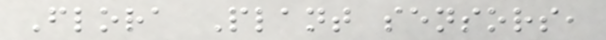Flora Plant sensors,
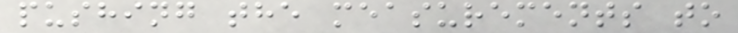pushing the measurements to
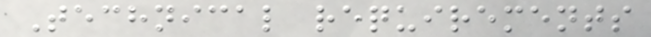Technical requirements
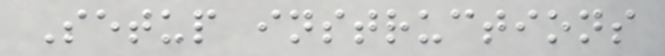Setup instructions
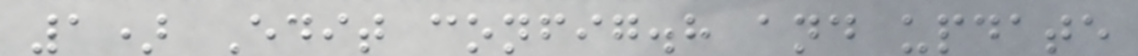1) Edit config.h and update
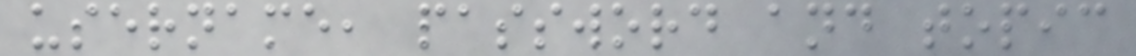username, password and topic
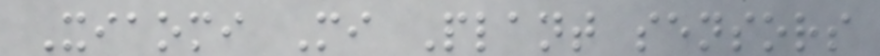Xiaomi Mi Plant sensors
